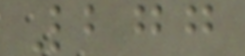277
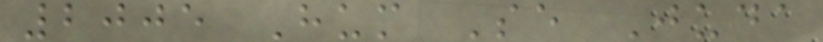2005 Hum Se Juda
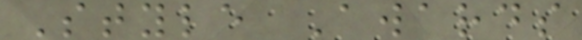Style Awards
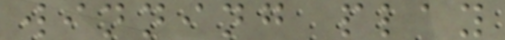winning play
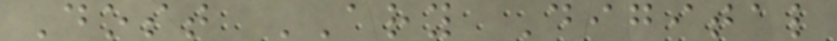Dost ARY Digital
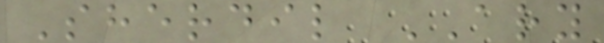Sherdil ARY
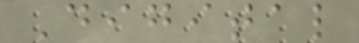Digital
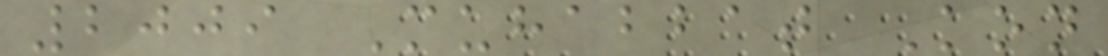2009 Muhabbat Kon
